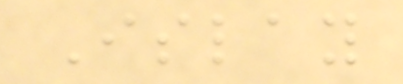Islay
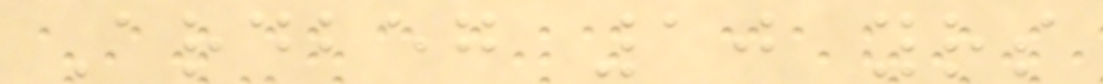Ardbeg 10 yrs
